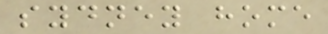sydney home
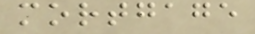mortgage
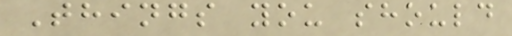Things you should
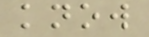know
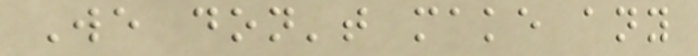We don't make any
